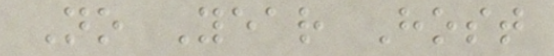No Year Host
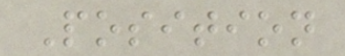Position
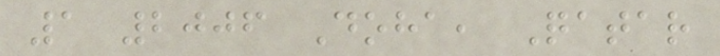1 2006 Doha, Qatar
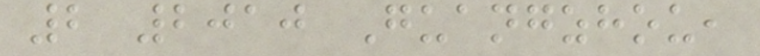2 2010 Guangzhou,
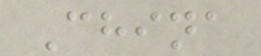China
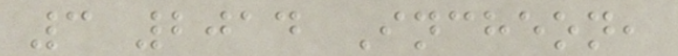3 2014 Incheon,
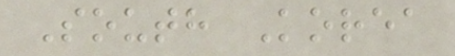South Korea
